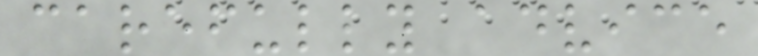carefully advice
